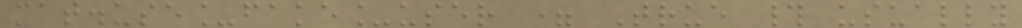mat.use_fake_user = True # usually
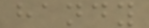handy
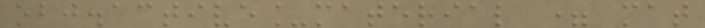obj.active_material = mat
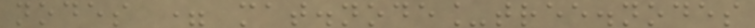nodes = mat.node_tree.nodes
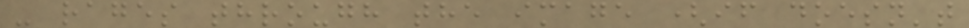- rages through the image (if doesn't
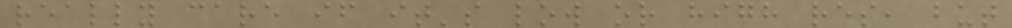really care if it's low or high res, but
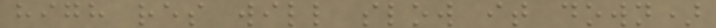high res will slow it down)
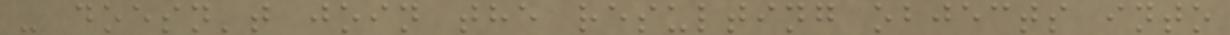- doesn't join the resulting objects into
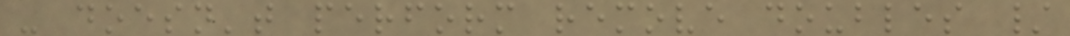- doesn't perform remove doubles /
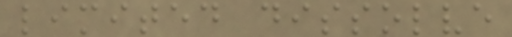limited dissolve
